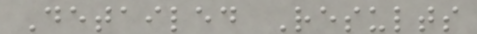Detailed Results
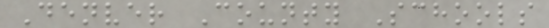Denver County Schools
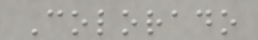Colorado
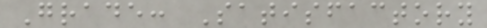Grade: Satisfactory
